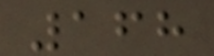168
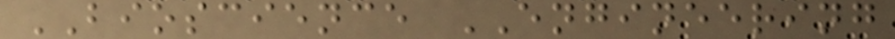BIOSCIENCE ENGINEERING
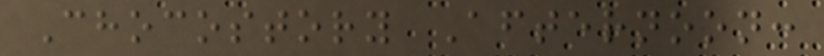Chocostory Afternoon:
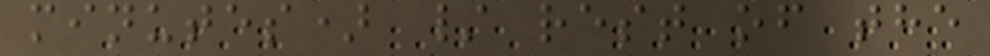minutes) / rest of the
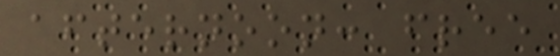afternoon: free
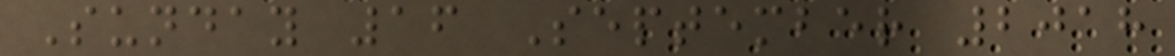Sunday 16 September 2018
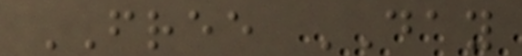FREE DAY
